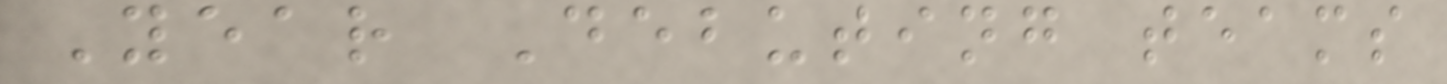Year Debuting teams
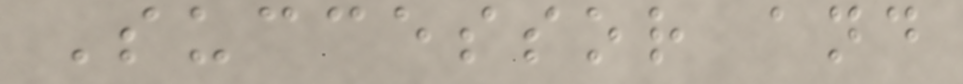Successor and
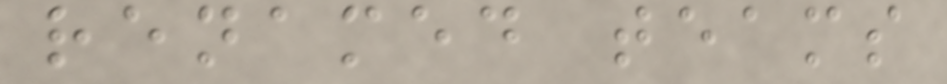renamed teams
